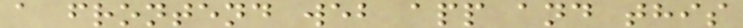a frontend web app and this
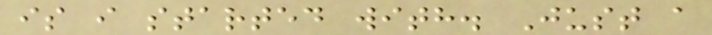is i started with. Just a
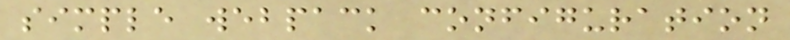simple webpack configuration
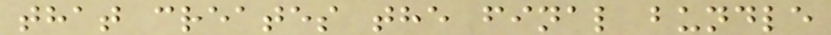that creates the final bundle
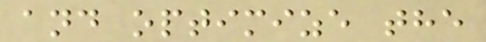and optimize the
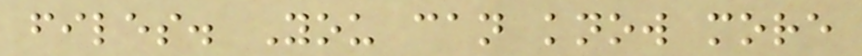files. You can know more
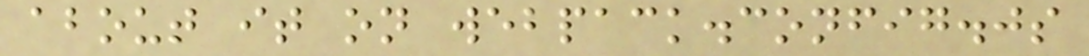about it on webpack.config.js
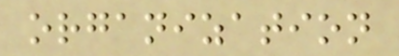organization
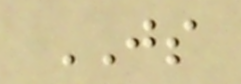JS
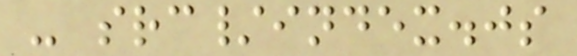- src/index.js
